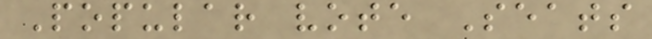Popular vote Seats
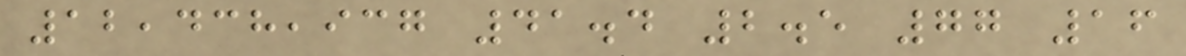12,438,937 41.4 2.5 77 16
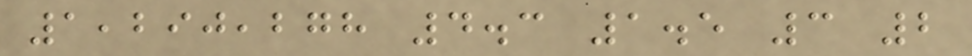1,290,278 4.3 1.5 3 2
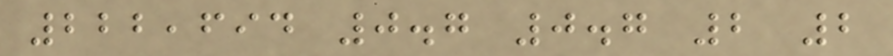222,694 0.7 0.7 2 2
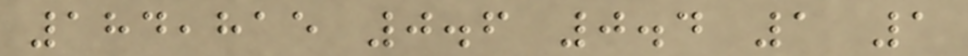184,815 0.6 0.4 1 1
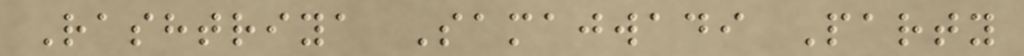Rashtriya Samajwadi Party
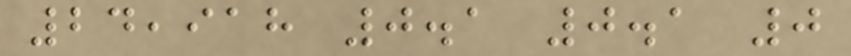24,918 0.1 0.1 0
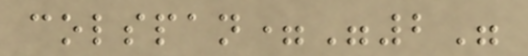colspan="2"
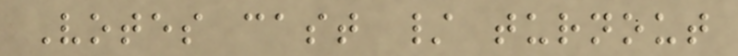Votes cast / turnout
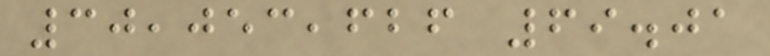30,053,626 69.01
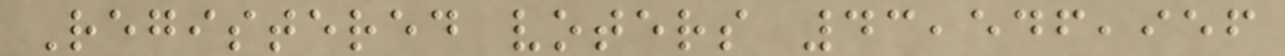Registered voters 43,546,956
